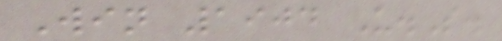Win 1904 U.S.
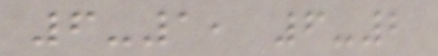6-1, 6-2
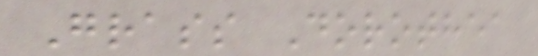Grass Dorothea
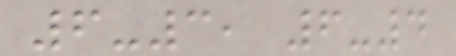6-3, 6-4
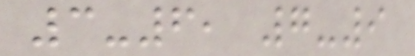3-6, 7-9
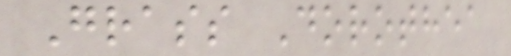Grass Dorothea
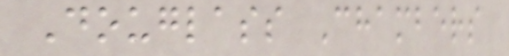Douglass Chambers
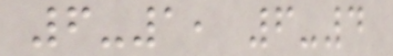6-1, 6-4
